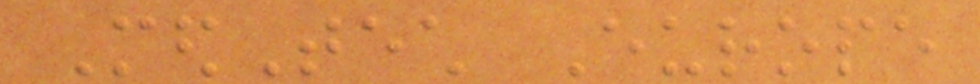MedTech Europe
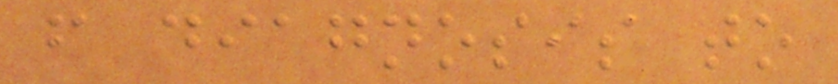from diagnosis to
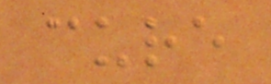cure
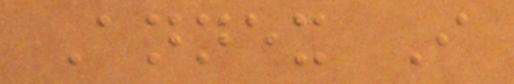Annex I
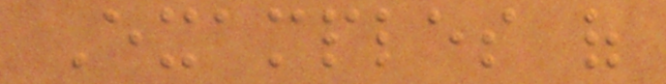Examples of
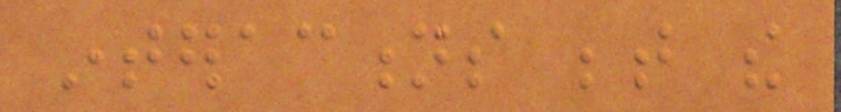interactions between the
